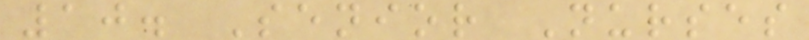10. Senior Nurses
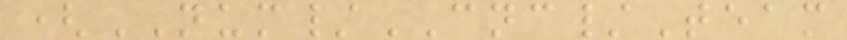(NUM/CNC/Team
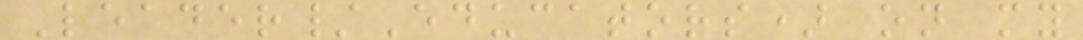Leader/Educators) on my
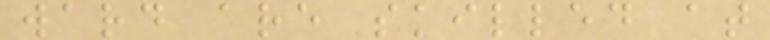ward are skilled at
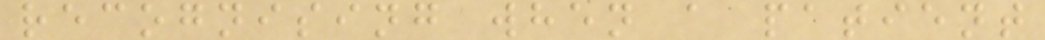recognising when a patient
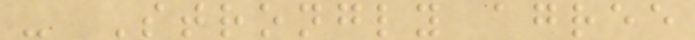- Strongly agree
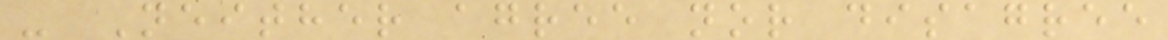- Neither agree nor disagree
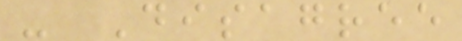- Disagree
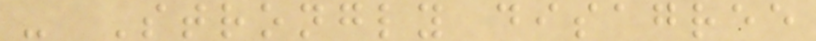- Strongly disagree
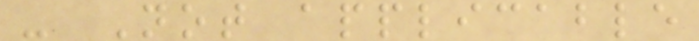- Not applicable
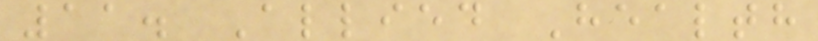11. Allied Health
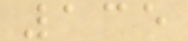135
